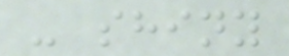- shiny
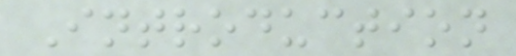Introduction
